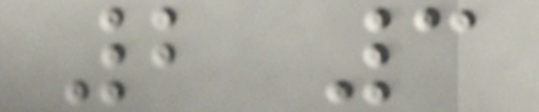2 3
